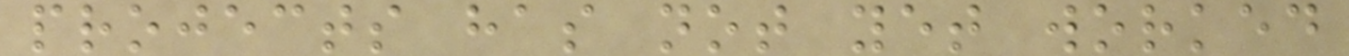projects has not yet worked
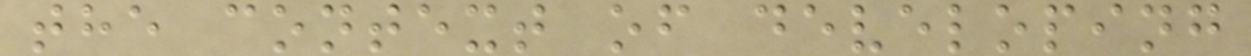the context of developing
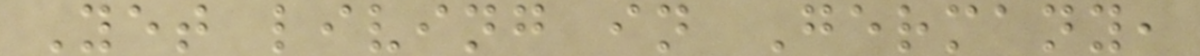Yet living in Germany,
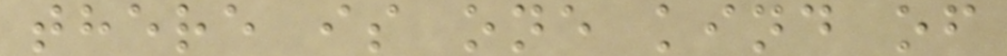there is one kind of
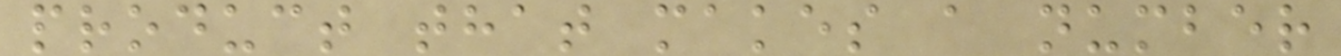product that makes a number
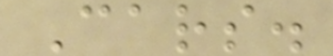Cars.
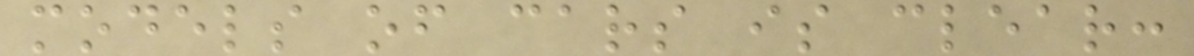models of cars is clear:
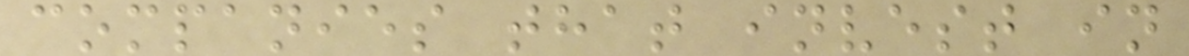companies that invest in
